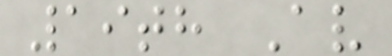19th Av
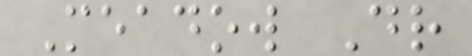Meadow Dr
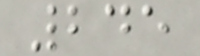245
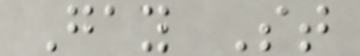Gay St
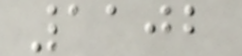1102
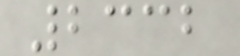2332
